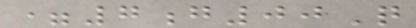=7g00Q
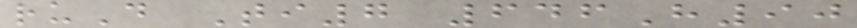ruD Ti7 646H90
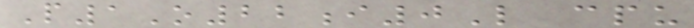P1O22i0L cpu
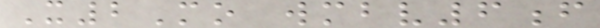X2Mo wmbv6f
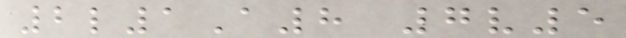2l1A8 7v5
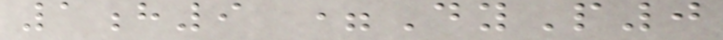1h9 =DyP0
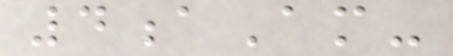4aAm-
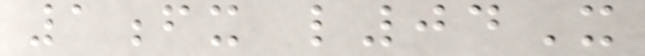1fx l04X
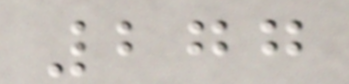277
